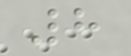8
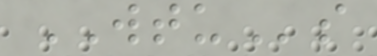WTUs
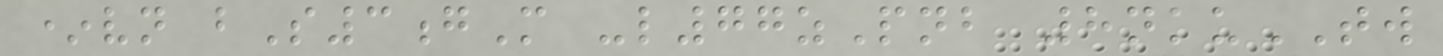*vn bS3gM -l77zPnb 8nkuTW
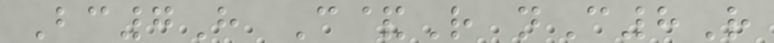Bc7H C&R nC8R
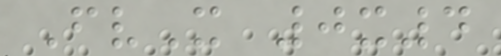FvX 0x4
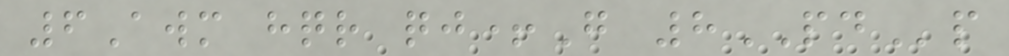6Awm hqr qj+G 8PDp
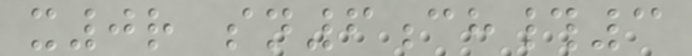x0r sn6ch#3
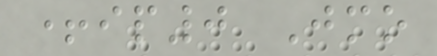+ip0 Jmo
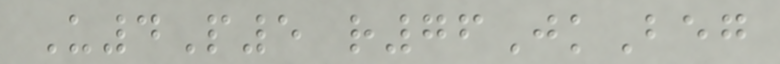U4P5 r76JkBeg
